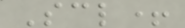Scl+
